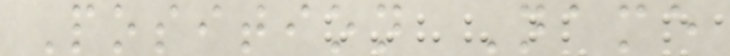Position Name
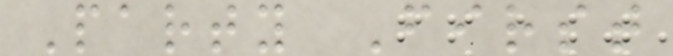Party First
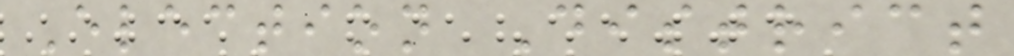Election District
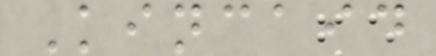Kincaid
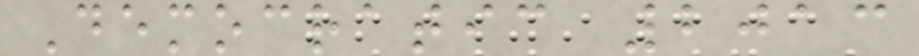Democratic 2013
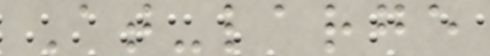At-large
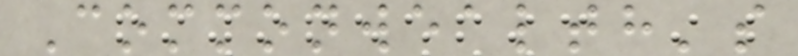Commonwealth's
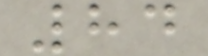84
